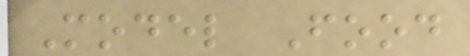Model Food
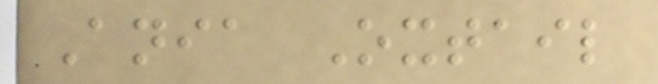Ania Oxtail
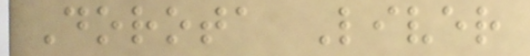Dorota Liver
